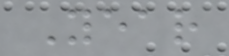Year
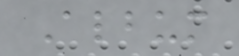Album
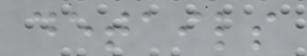details
